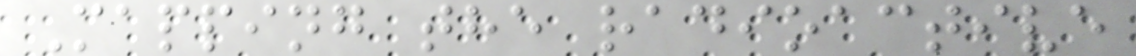Mapping the radioactive
